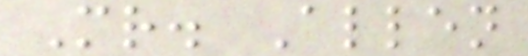Mr. Allen
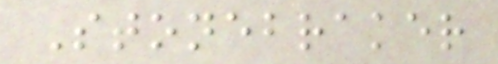Stonebraker
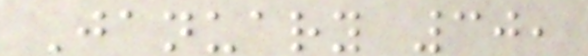January 30,
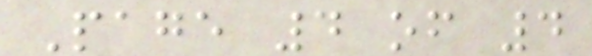Page 4 of 4
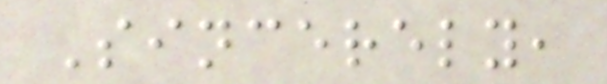Sincerely,
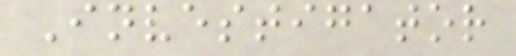Investigator
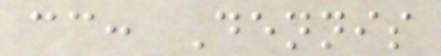cc: Dennis
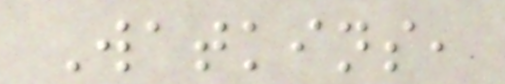Watkins,
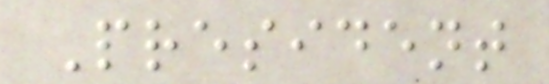President
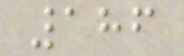186
